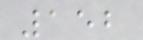152
